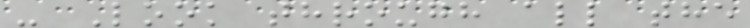- Look through all the
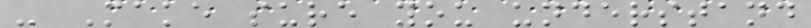- Make sure you understand
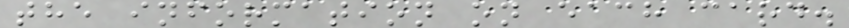the information on each card.
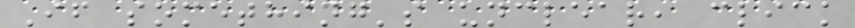If something's unclear, click
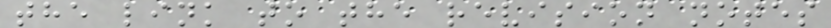the link to the revision notes
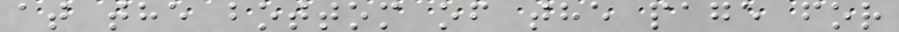at the bottom of the page for
